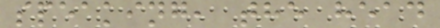speaking, the head
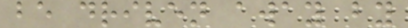be driven away by
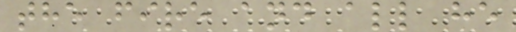the fire and all he
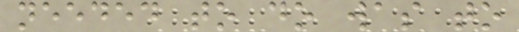needed to do was to
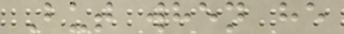But when he
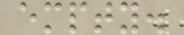empty.
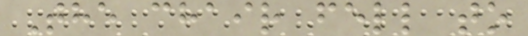The chair fell to
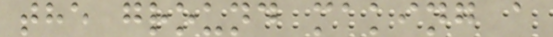the ground making a
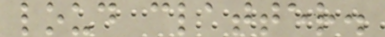loud clatter.
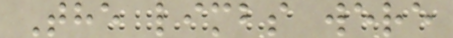The limbs were
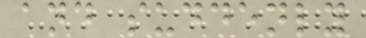and suddenly
